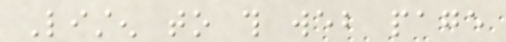Listen to this web page
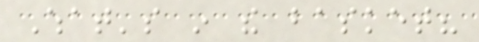What's in the basket?
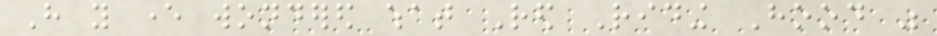Have you ever wondered what Red Riding Hood was
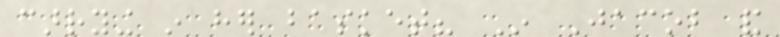carrying in her basket? In Jacob and
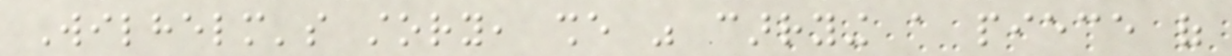Wilhelm's story, she was carrying a piece of
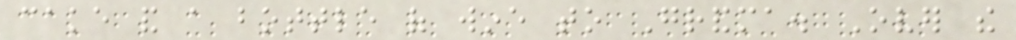cake and a bottle of wine to Grandma. Over the
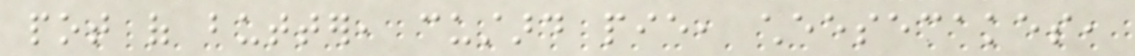pot of butter, custard pie, cheesecakes,
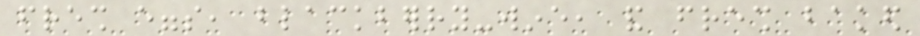fresh eggs, blackberry-wine, and fresh baked
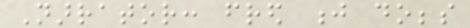Narrator: fred j dobbs
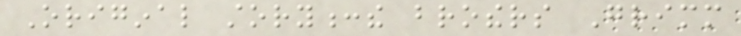Original story:the brothers Grimm
